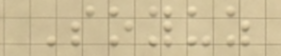Soyuz
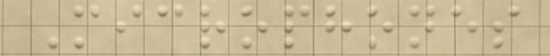Microphones
